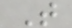T
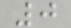0
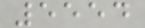5554
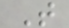T
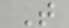T
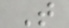T
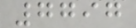7797
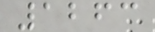1263
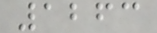1263
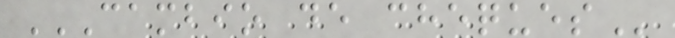CAMBIO DE CHEQUES
